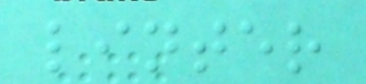linter
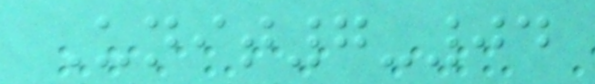Unit7-04
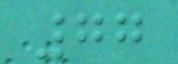77
